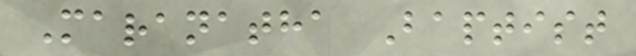Maranatha Baptist
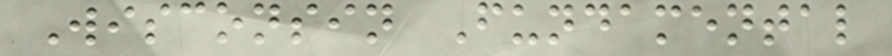Wisconsin Fundamental
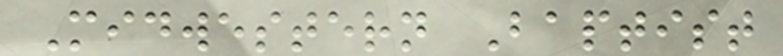Midwestern Baptist
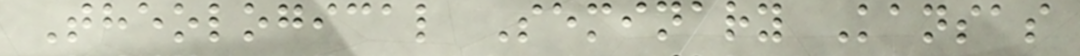Theological Seminary Kansas
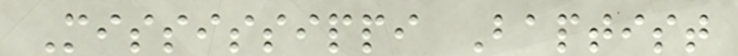Mississippi Baptist
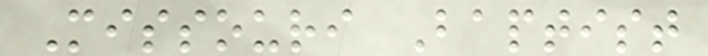Missouri Baptist
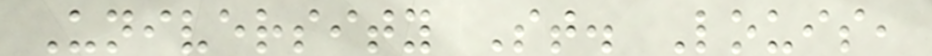University St. Louis,
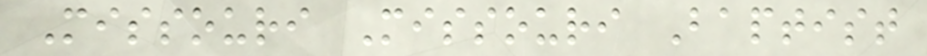Missouri Missouri Baptist
